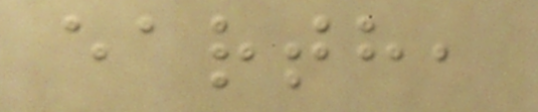earth,
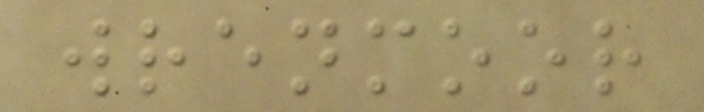wrenmoor
